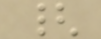{
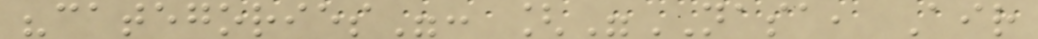"categories": ["NASA, Air
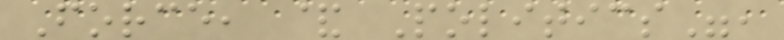Force, & Politics",
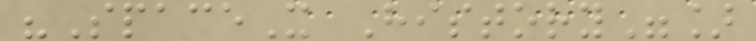"SpaceX History"]
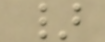}
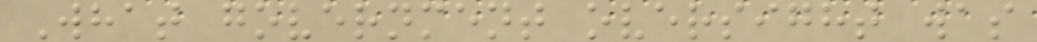What government oversight was
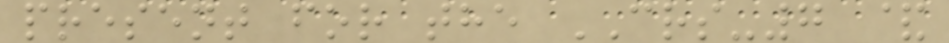present for the CRS-7 &
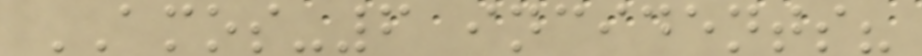AMOS-6 incidents?
